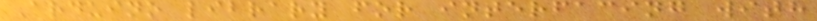Arduino library for interfacing with
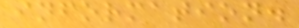information.
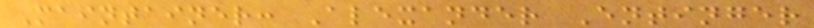Maintainer: Alexander Entinger
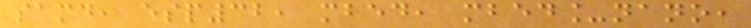samd, esp32, mbed, mbed_nano,
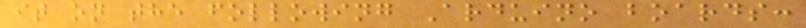it on the following Arduino boards:
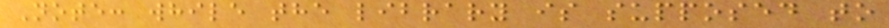Note: while the library is supposed to
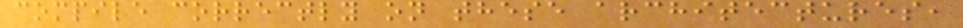compile correctly on these architectures,
